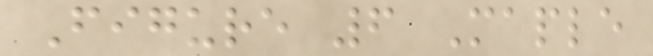Figure 6 Maple
